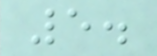5.
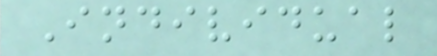Individual
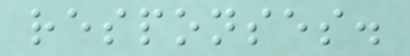responses.
